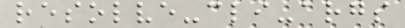resolve-cli-args
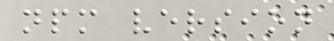npm version
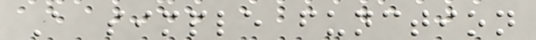A simple function
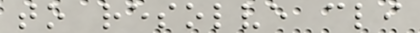to resolve cli
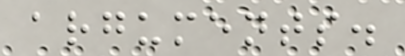arguments.
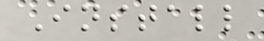Install
